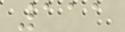111
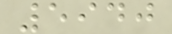5940
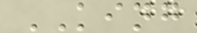KING
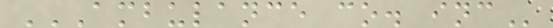AMBULANCE CO. INC
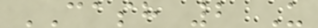CASH 2 U
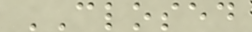CLOSED
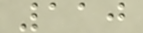110
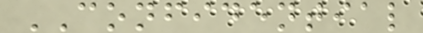CONFIDENTIAL
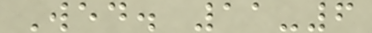Wed. 11-6
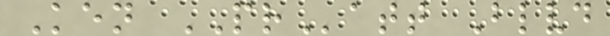Ken PRatt Blvd
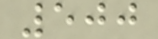500
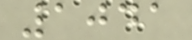1041
